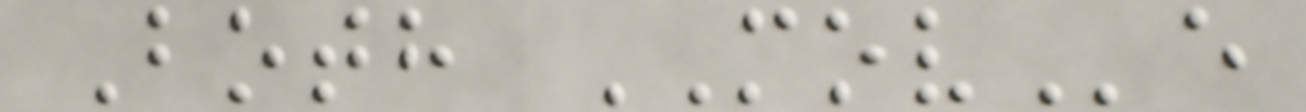Both MOVe
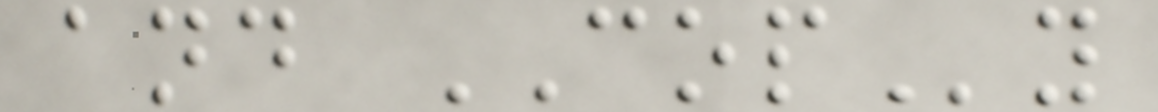and COPy
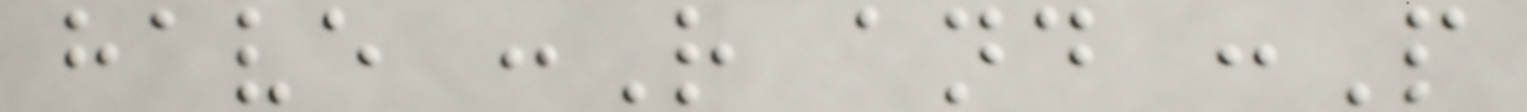have :R and :P
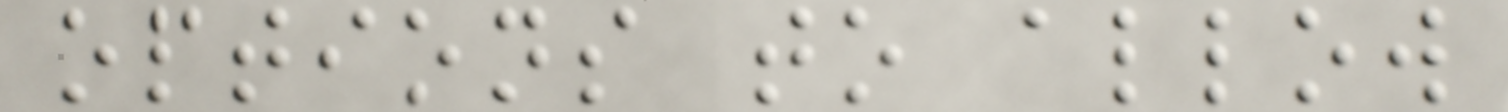options to allow
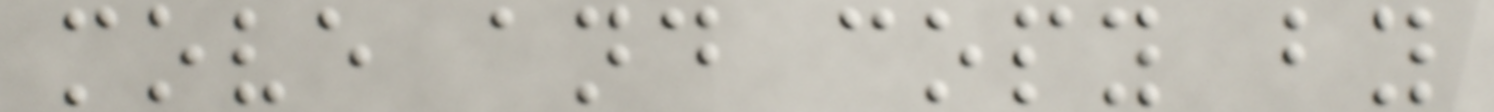move and copy by
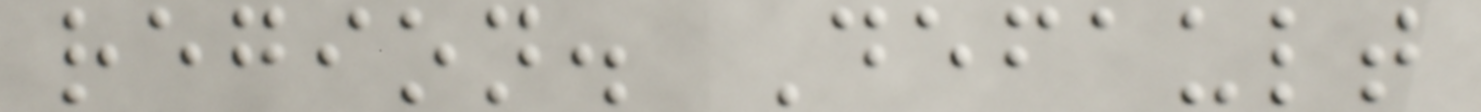region. Default
